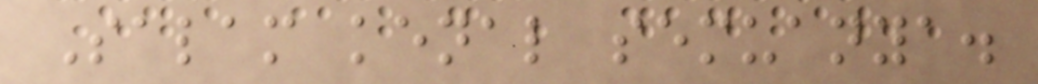Salam kenal semuanya.
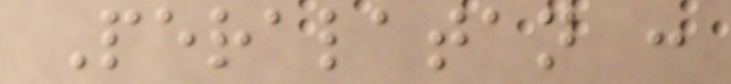Peralatan :
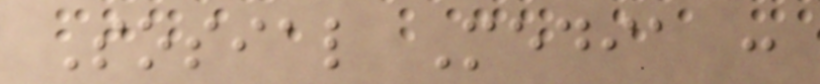Sosial Media :
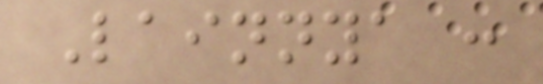Lainnya :
